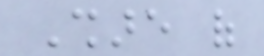Share of
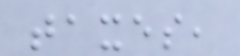taxes,
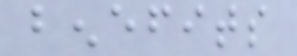benefits
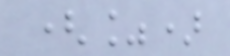(%)
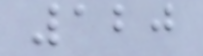120
